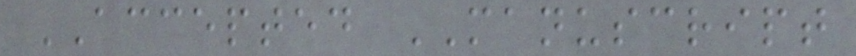ACCEPTED MANUSCRIPT
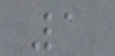1
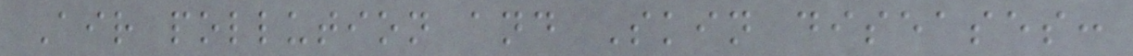Air pollution and Skin diseases:
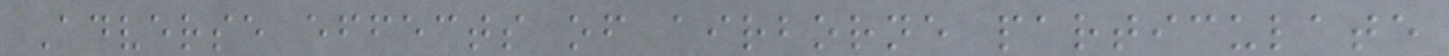Adverse effects of airborne particulate
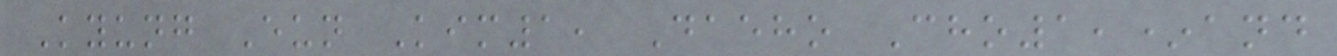Kyung Eun Kim1, Daeho Cho1,*and
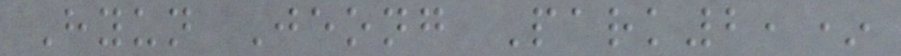Hyun Jeong Park2,*
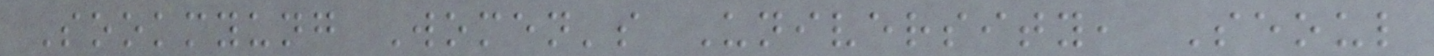Sookmyung Women's University, Seoul
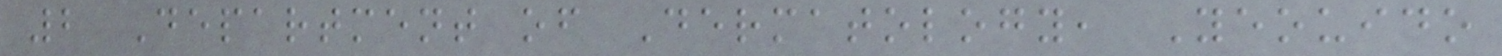2 Department of Dermatology, Yeouido
